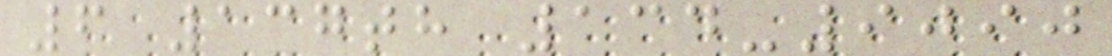6 137th 134-9090
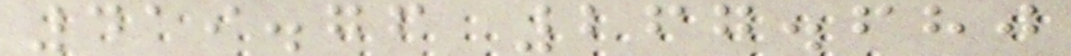419.76 267.680
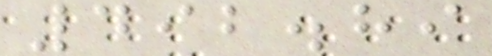492.89
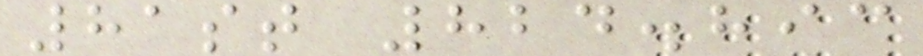81st 824.893
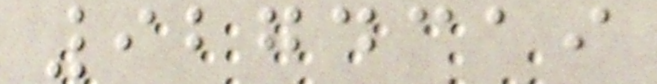9274319
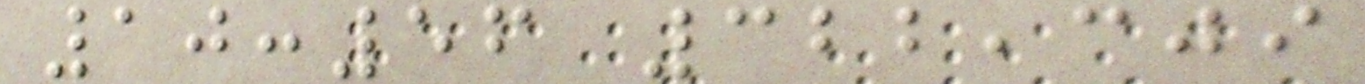10:56 322,309
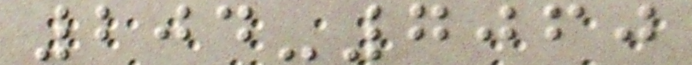204-7060
